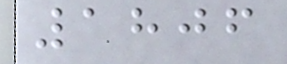1806
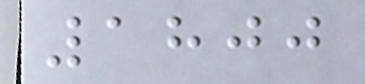1800
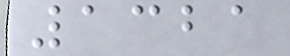1321
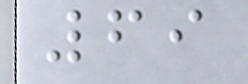69
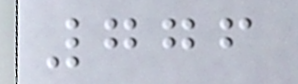776
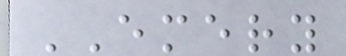EMERY
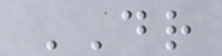DR
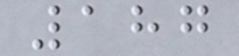187
